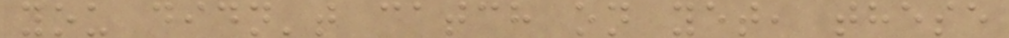you didn't catch on yet, these
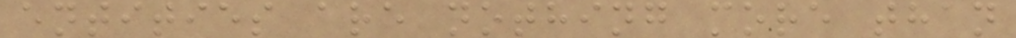entities are nothing more than
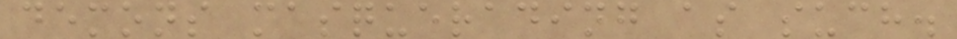demons masquerading as such.
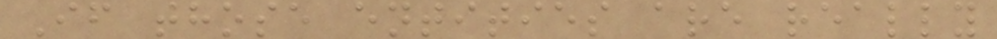If those entities are really
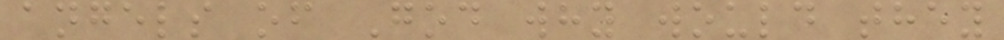angels of God why would they
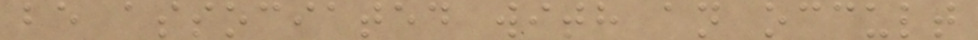be associated with an occult
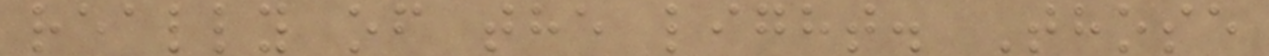really of the light. Those
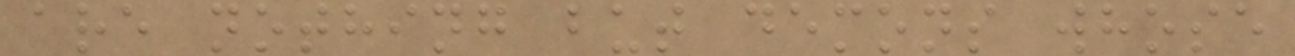are nothing but demons whose
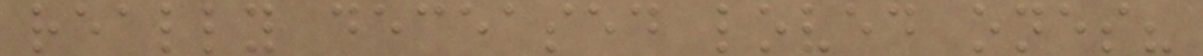really deceased loved ones?
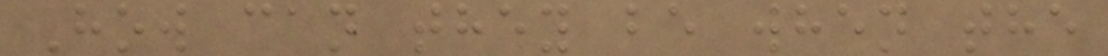How can they be when the
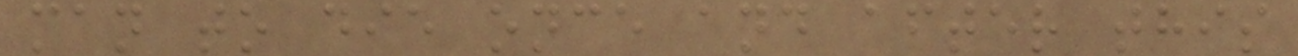man to die once and after this
